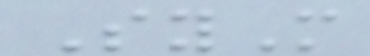SyM
